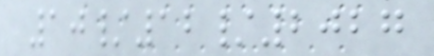10/12/2027
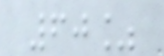60%
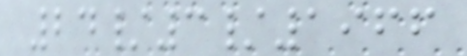24/3/1966
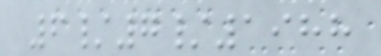6/7/1988
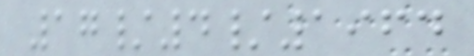17/4/1964
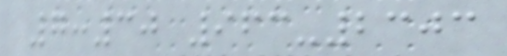7:30 963-2303
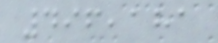496,181
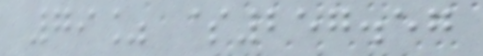79% $257.57
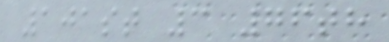101st 3 76th
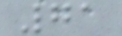71
